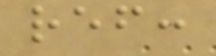ref:
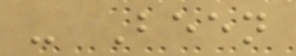- Been
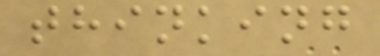thinking
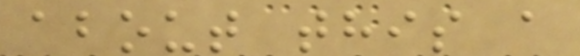about this a
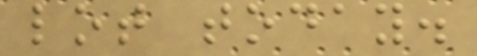lot today.
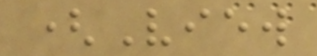(View
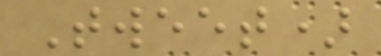Tweet)
